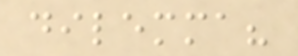dilemma?
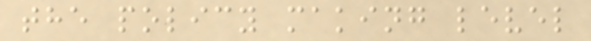the policy making level
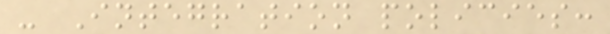- Integration policies:
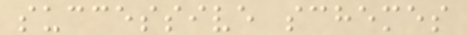successive schemes
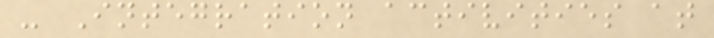- Integration activities at
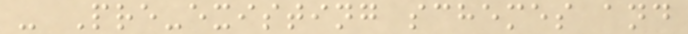- Pre-existing schemes and
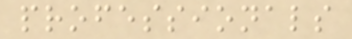professionals
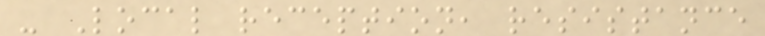- Local reception, resistance
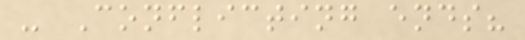- Conflicting ends?
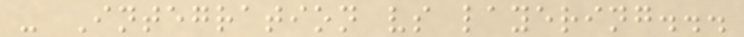- Integration vs layering...
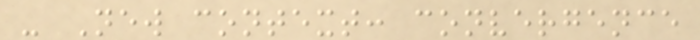- New context: convergence
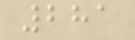281
